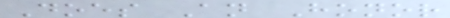Does An Honor
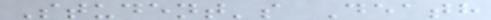Student's Death
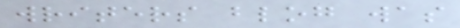writers blog was
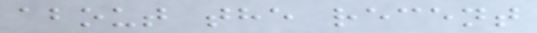about the recent
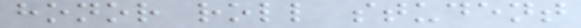honor roll student
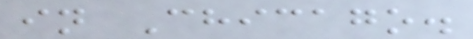in Chicago.
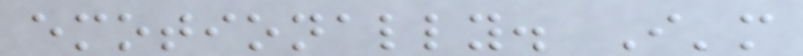emotionally. I'm
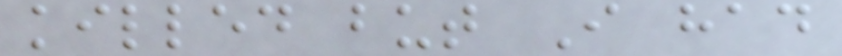killed but I had
